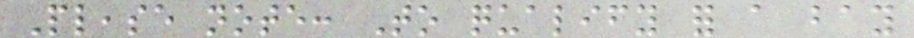Please note: To qualify for a bay
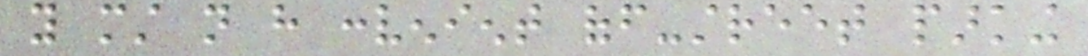you must not have convenient off-street parking
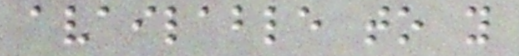available to you
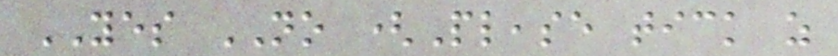YES NO (Please tick as
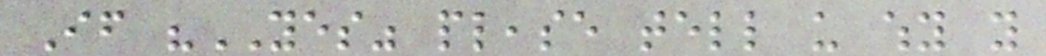If "YES" please tell us why you
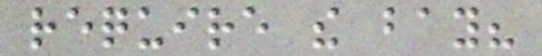require the bay?
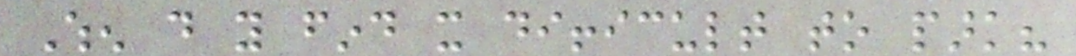When do you find it difficult to park?
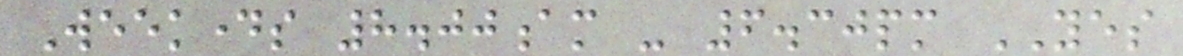Weekdays 8.00am - 6.30pm YES
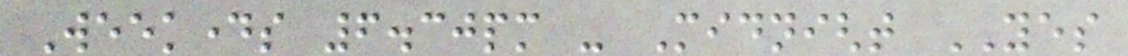Weekdays 6.30pm - Midnight YES
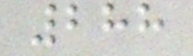288
